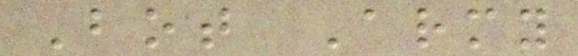Bot Army
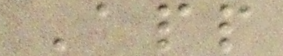App
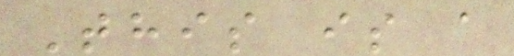This is a
